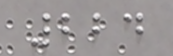224
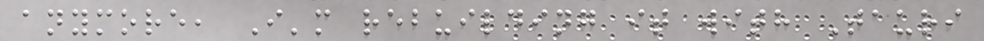anymore, I'm rebuilding it with Tauri
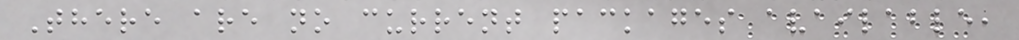There are no current packages available,
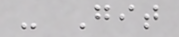- Git
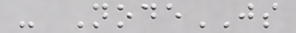- NodeJS
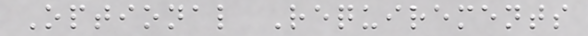Optional Requirements
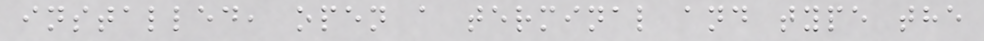installed, open a terminal and type the
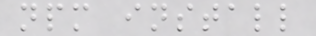npm install
